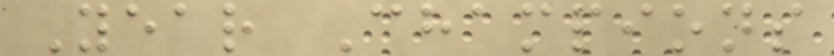Year Champions
